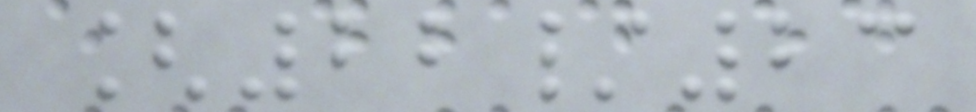[22/23
